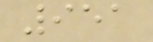951
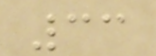33
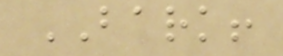BARK!
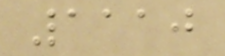1110
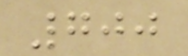700
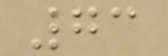73
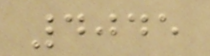4045
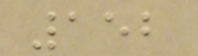152
